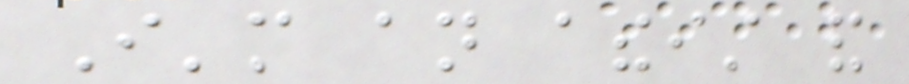I'm an atheist and
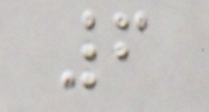6
